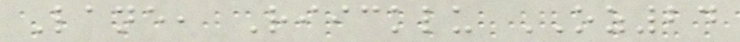Lane, Riicklu OZ24
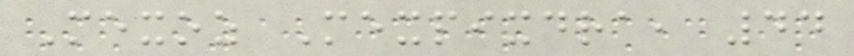Mexoz Mexpixdra, 44
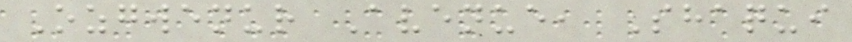Ozgwenur Avenue, Shaqui
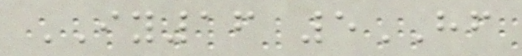IY16 5HF
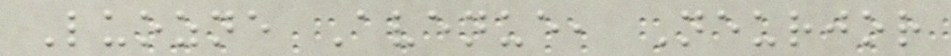Luozne Avenue, Neurjor
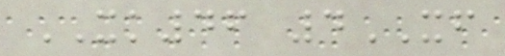XK46 4XF
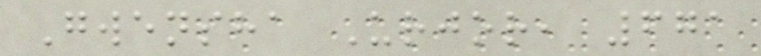Gwensha Urjor, 671
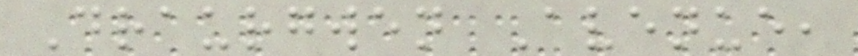Draurgwen Avenue,
